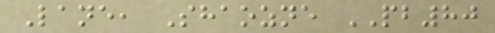Lane, Shaozne PB80
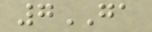7GA
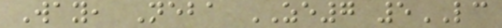Way, Neba ZE7 5LC
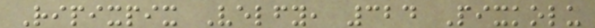Ripixpix Velfy, 324 Pixkolu
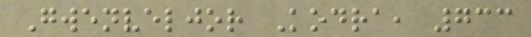Gwenveljor Kodra, 733
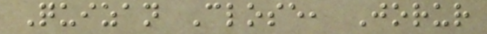Quizan Close, Jorur
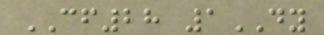CF28 1DY
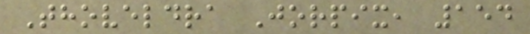Thoveldra Jorpix, 154
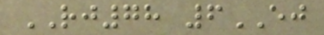RJ78 6EJ
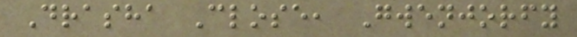Drasha Close, Gwenjorfy
